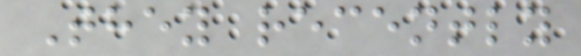They recently
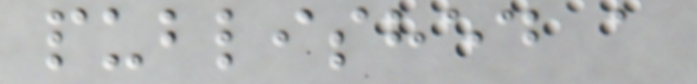published a
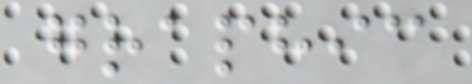graphic
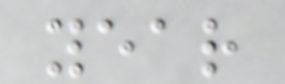year
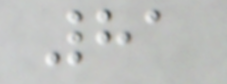81
